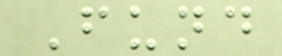Fund
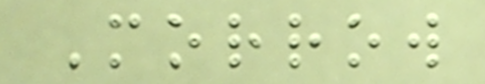Morrow
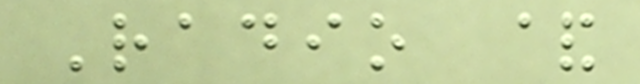Radio &
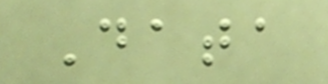Data
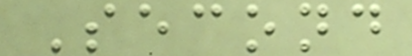Second
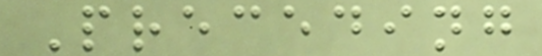Preceding
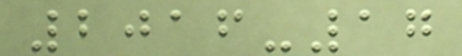2016-17
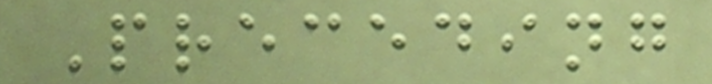Preceding
